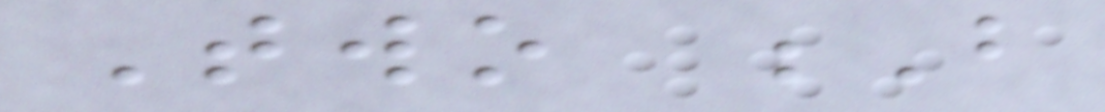Two B
